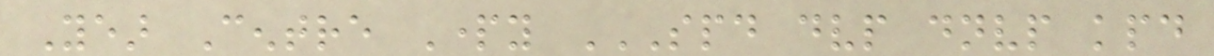Year Centre Party SPD DVP DNVP KPD
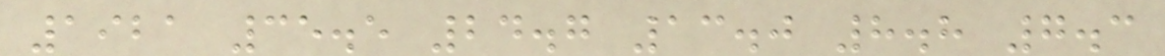1921 35.5 24.7 13.0 8.8 7.3
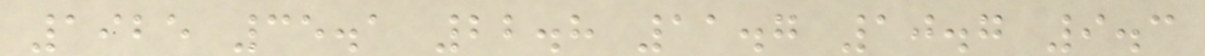1925 35.1 22.8 11.7 10.7 9.3
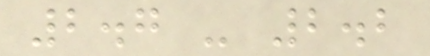2.7 - 2.2
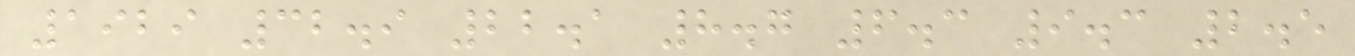1929 32.9 22.1 8.7 6.3 9.3 2.5
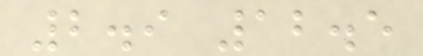2.9 12.5
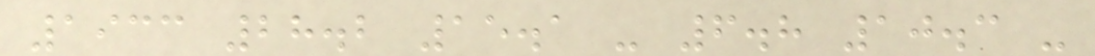1933 28.2 15.1 - 6.8 10.3 -
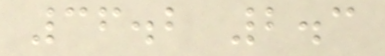36.2 2.3
